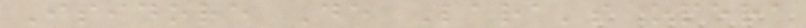Isidore De Lara's opera
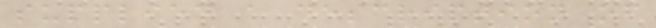supplied a description of
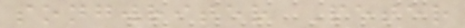songwriter Peter
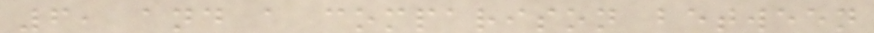6, and a comparison between
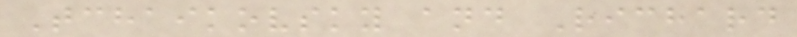Tchaikovsky and Richard
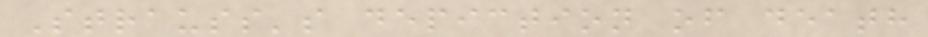Strauss's depiction of death
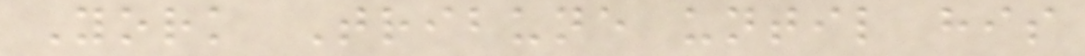York Tribune until his
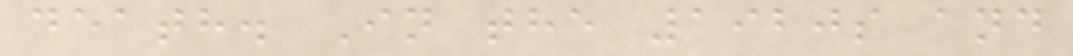death. In the 1920s and
